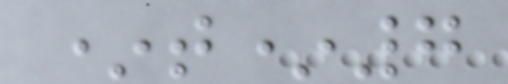*t*7
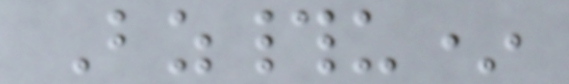Bz#u*
